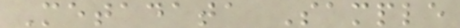Metadata Sample
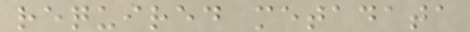required metadata
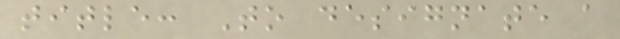title: To designate a
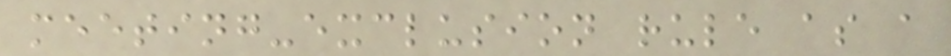meeting-exclusion rule as a
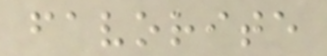favorite
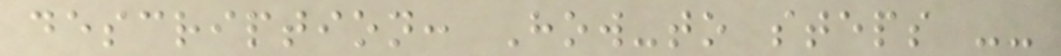description: How-to steps --
